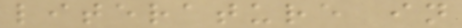literature in
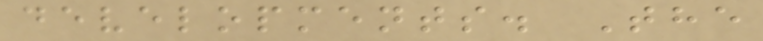developments. The
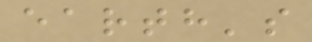earth's
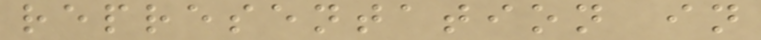representation in
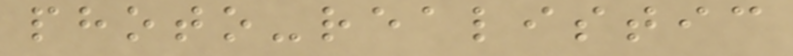photo-realistic
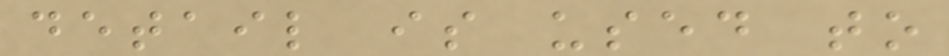detail is used to
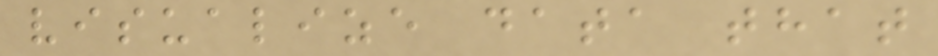visualize data that
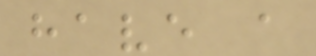have a
